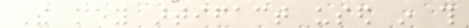The key artifact used in this
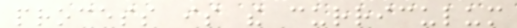process is the curriculum
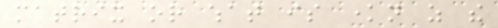matrix or what is known as the
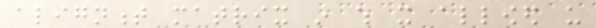alignment matrix in which it allowed us
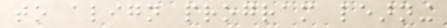to align program learning
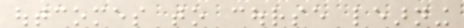outcomes to course learning
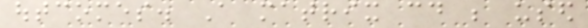outcomes. A matrix could be used
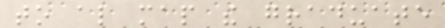to also map the graduate
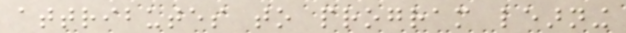attributes to program learning
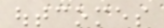outcomes
